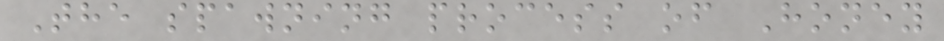The spawning process of Honey
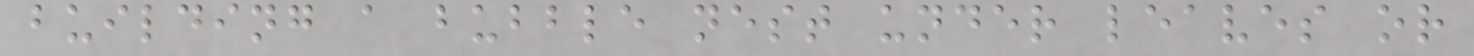building a bubble nest under leaves or
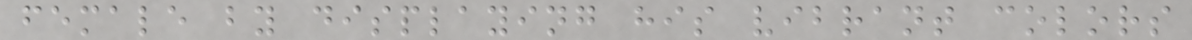female by displaying his vibrant colors
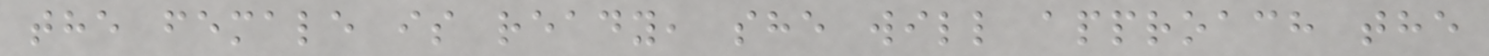the female is ready, she will approach the
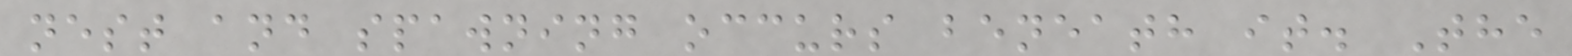nest and spawning occurs beneath it. The
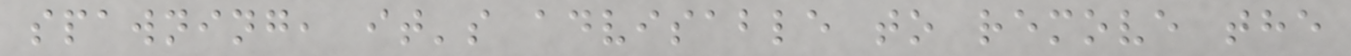spawning, it's advisable to remove the
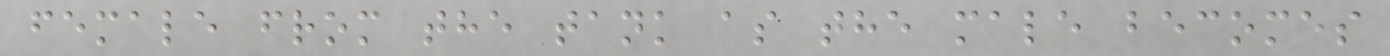female from the tank as the male becomes
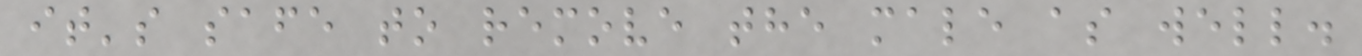it's safe to remove the male as well.
